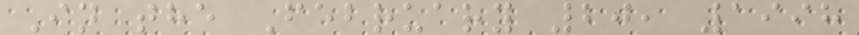In the February 20, 1998
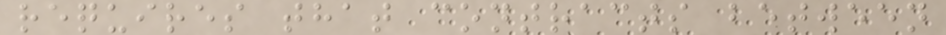requires that contracts between
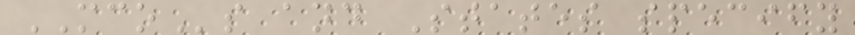MCOs and States specify
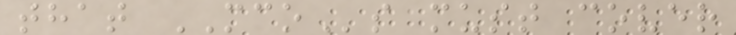that MCOs must cover
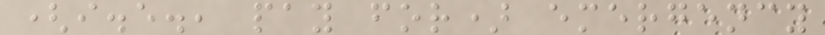(i.e., pay for) emergency
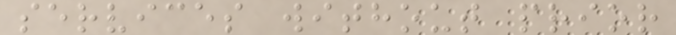services without prior
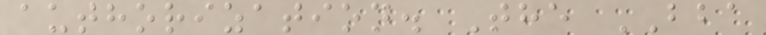authorization. The BBA
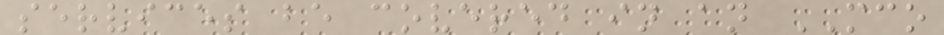services be covered in an MCO
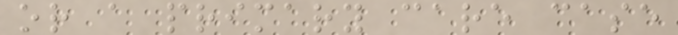or a primary care case
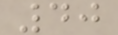40
